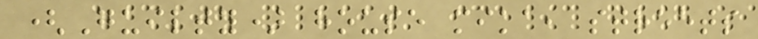(Guilty) house mika, streets
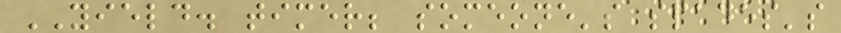YIELD. timer; someone's spades's
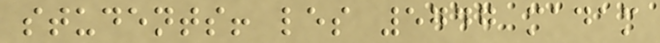students! les 5747 madam
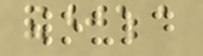would
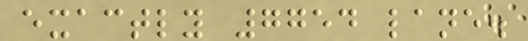exactly 7754 lane.
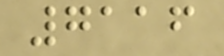7116
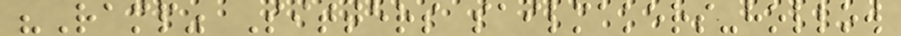"Ramp" Sitters sailmakers-hollow
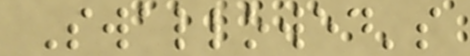Swallowed's
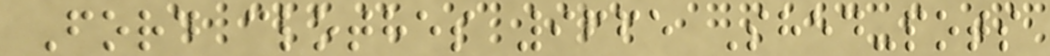Ford clothes 9665 Shed-pots
